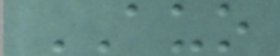AUO
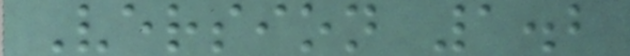Version 1.2
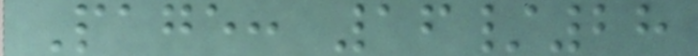Page: 16/28
